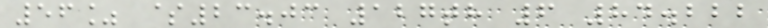56% $23.03 127th 6 84.222
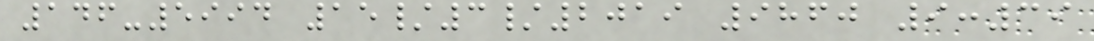146-5994 15/3/2019 9860 9:39
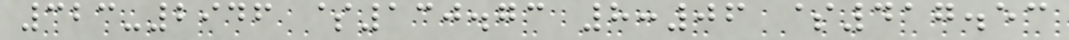323-2946 $130.73 8:06 $417.53
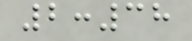2:38
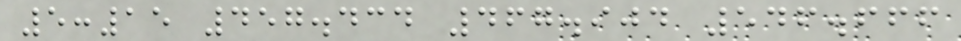5:15 457.434 467.904 546.666
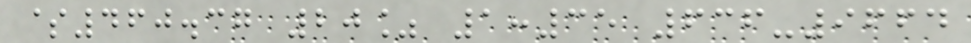$460.37 20% 1:35 636-9664
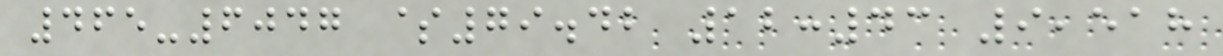465-6047 $79.42 12:43 9,518
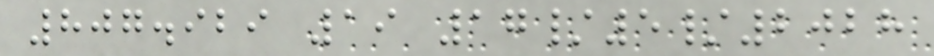807.929 19 17/5/2028
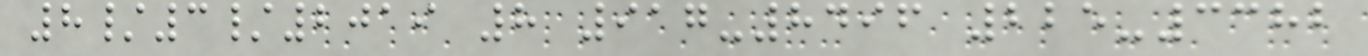8/3/2019 8 917-8496 225-3382
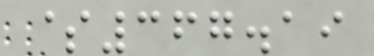$367.19
